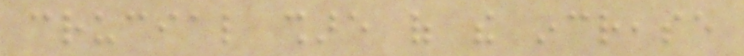crucial share of the increase
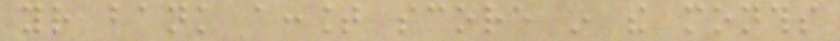your bank account score in the months
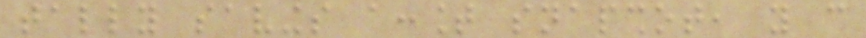tally savings account snapshot, you can
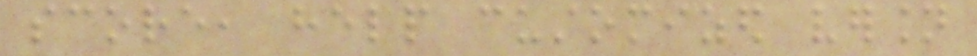score, help customized version
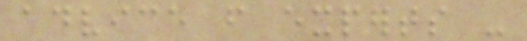advice from experts -
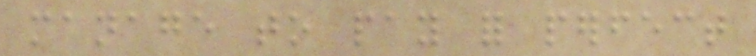manage to pay for perfect
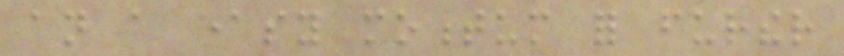an a easy momentum for further
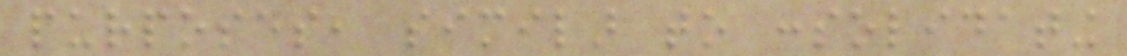purposes, similar to consolidating
